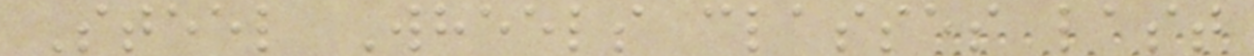Steel Wheels classes last
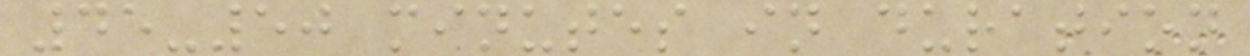45-50 minutes in duration
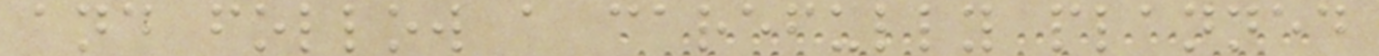and follow a carefully planned
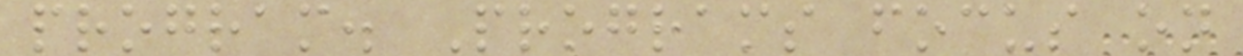program. Programs focus on
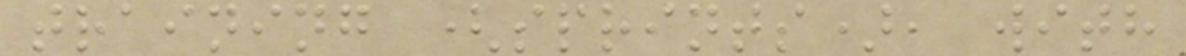training (sprints), with
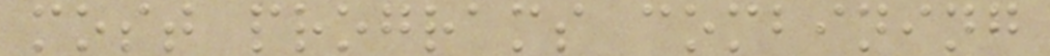most programs combining
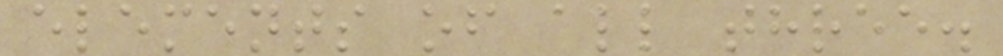elements of all three.
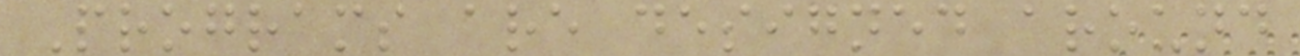Programs are designed around
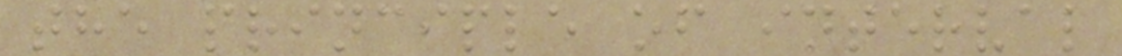the principle of interval
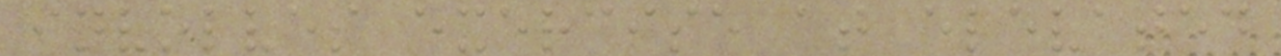involves exercise at elevated
